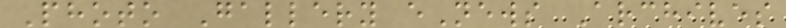Photo Gallery eNews Archives
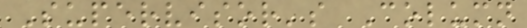Supervisor's Column
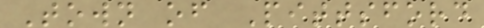Town of Pittsford
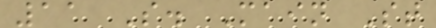11 S. Main St
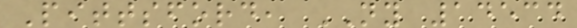Pittsford, NY 14534
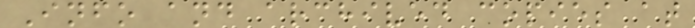Info and archived copies at
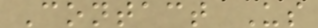Contact Us
